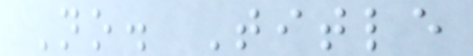No. Title
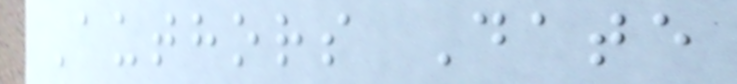Authors Date
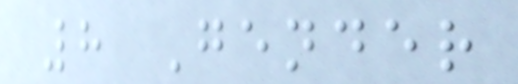8 Gender
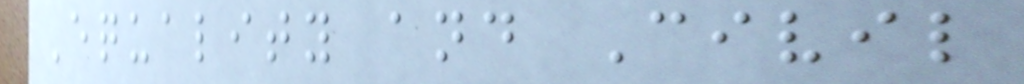Equality and Civil
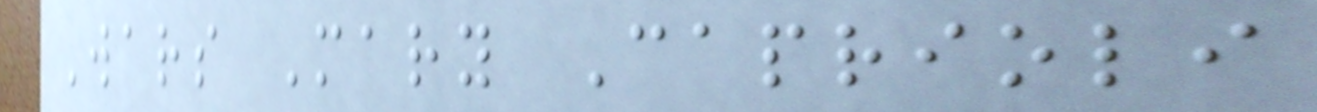Wars Mary Caprioli
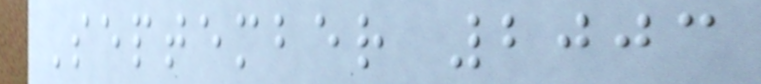September 2003
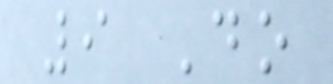9 Do
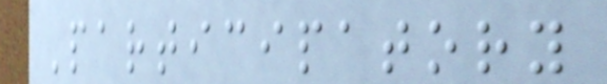Participatory
